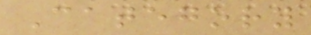Category
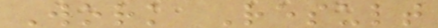Work Result
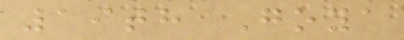19th Goya
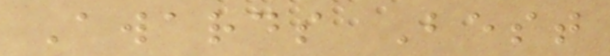Awards Best
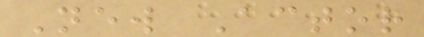New Actor
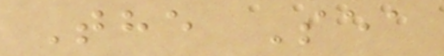The Sea
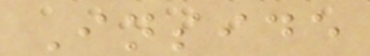Inside
